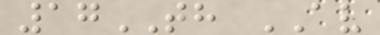17TH AV
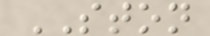STON
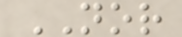NOR
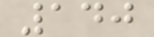140
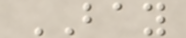BAY
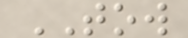TOW
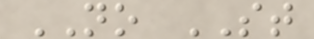NO ST
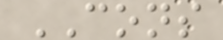CONS
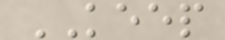KEEP
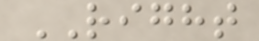RIGHT
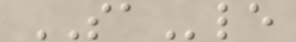SAle
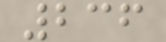236
